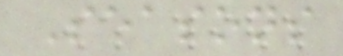Seasons
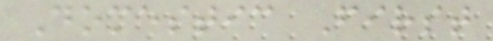Domestic First
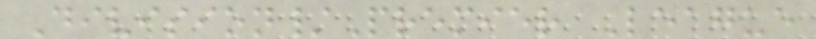Division/Premier League
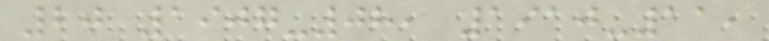20 1907-08, 1910-11,
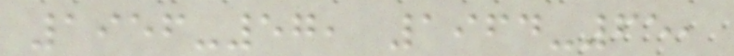1956-57, 1964-65,
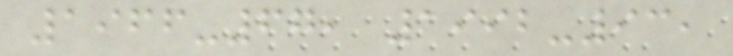1966-67, 1992-93,
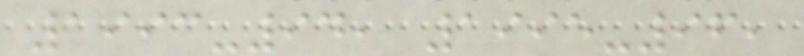1993-94, 1995-96,
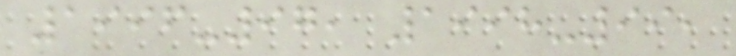1996-97, 1998-99,
